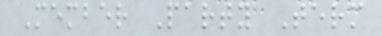Member Party Term
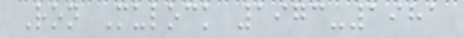Ron Mulock 1973-1981
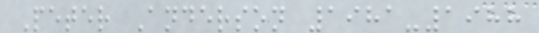Peter Anderson 1981-1988
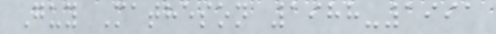Guy Matheson 1988-1991
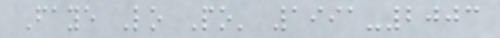Faye Lo Po' 1991-2003
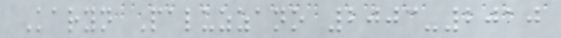Karyn Paluzzano 2003-2010
